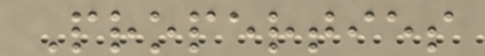Properties
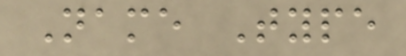Name Type
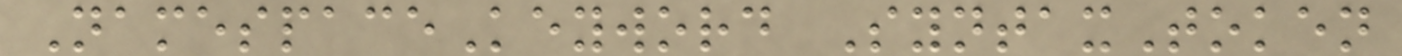NamespaceKeyword SyntaxToken
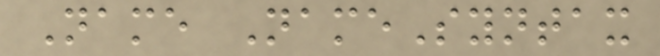Name NameSyntax
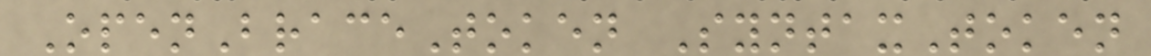OpenBraceToken SyntaxToken
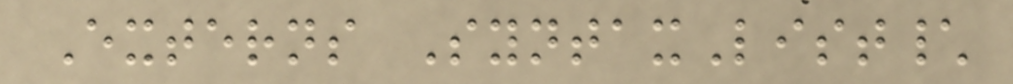Externs SyntaxList\
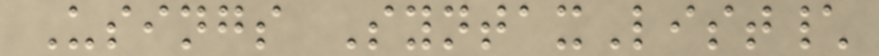Usings SyntaxList\
